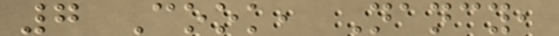7 Cook, Nancy,
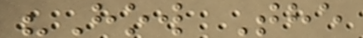"How The
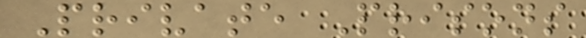Private Prisons
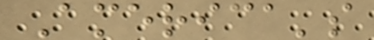America's
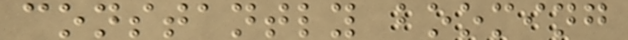constantly booming
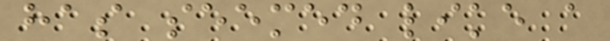has seemed like a
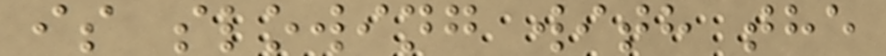is slowing with the
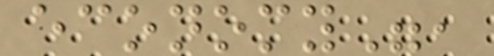economy",
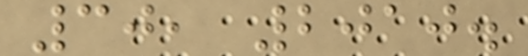30, 2010.
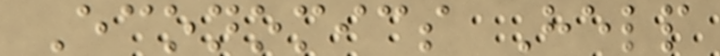Economics Help
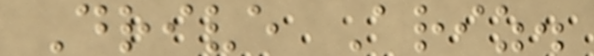Drive Ariz.
